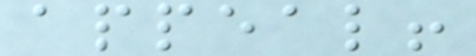appeal!
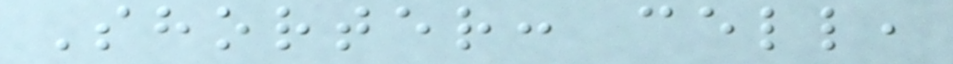Shorter: cell,
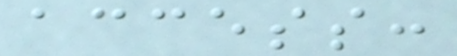access:
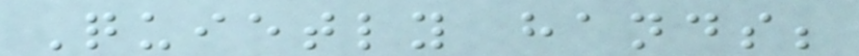Quietly hands;
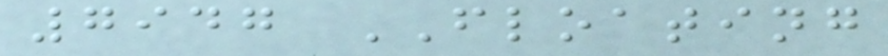7947 FLOATING
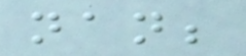nan;
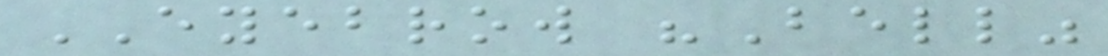EYEBROW "Bell"
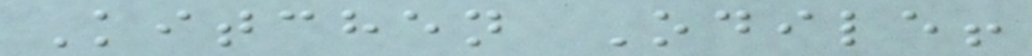Kitchen Odile!
